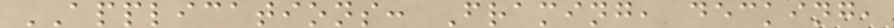APPLICATIONS: Framing, decking,
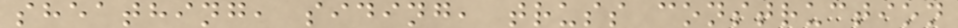sheathing, siding, truss construction
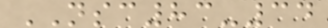NSC83-34
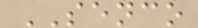SENCO
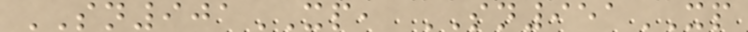SN901XP, SN951XP
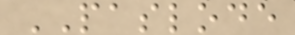PASLODE
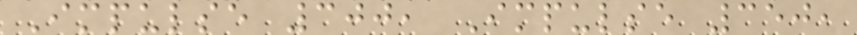Impulse 300, Impulse 350,
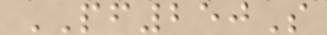PF250S
